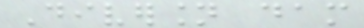Diversion dam
